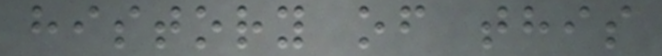history of this
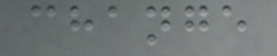change
